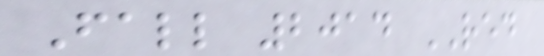Fall 2014 RED
